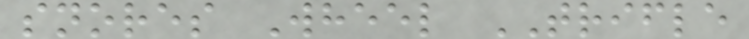snores Wheel TRIFLE
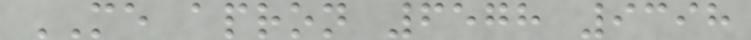ME apron 6578 9398
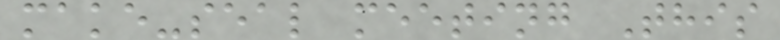make-seal meeting This
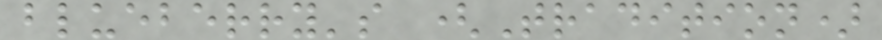blueberry's (Tradition)
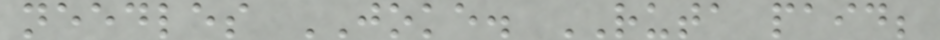needles JOKE. RUTA paid;
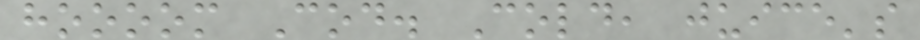hoooom Cod. Cold, juice's
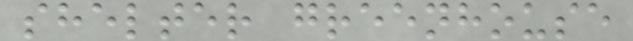shelter greenhouse
